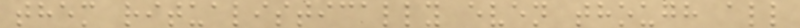them ritualistically even though all
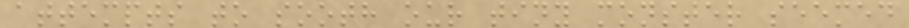attempts to sooth our tiny monster seemed
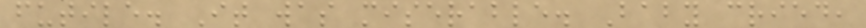futile. It was miserable. Baby cried,
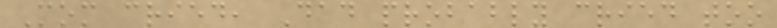Mom cried, Dad probably cried too
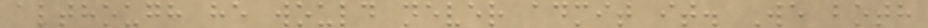although he would never admit it. We both
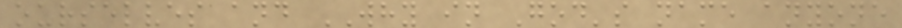ourselves and WHY in God's name anyone
